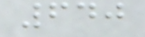640
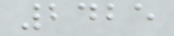2425
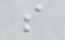s
